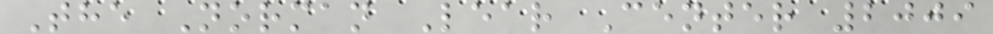The Norman Lear Center 2009
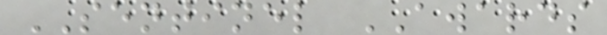SENTINEL AWARDS
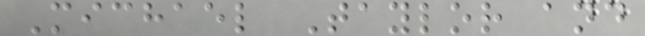Michael Taylor and
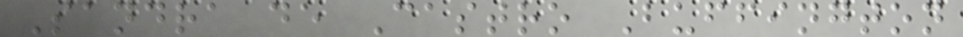Sandra de Castro Buffington
